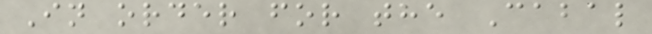In order for the Cabal
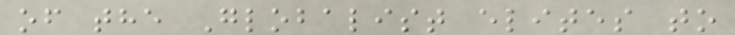of the Globalist elites to
